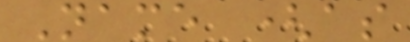Name (as
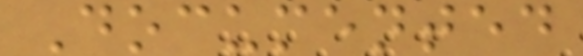Documented
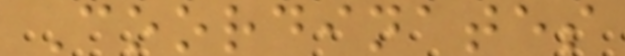Coordinates
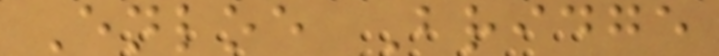Enloe Bridge
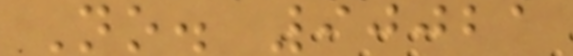No. 90021
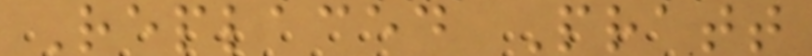Replaced Pratt
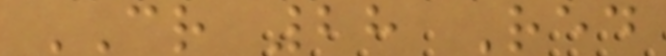CR 28 Red
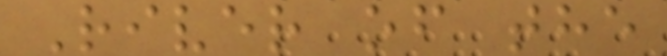River of the
